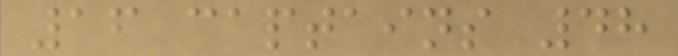16 captains 48
